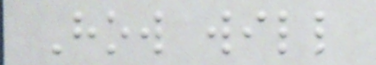How will
